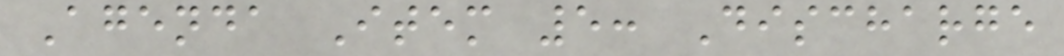Agenda Item 5: Discharge
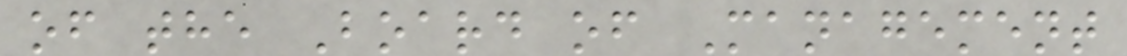of the Board of Management
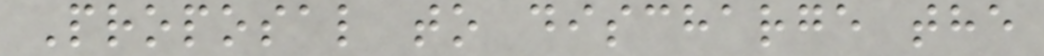Proposal to discharge the
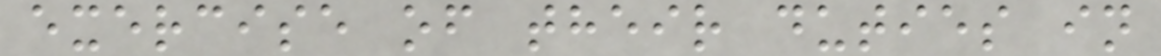exercise of their duties in
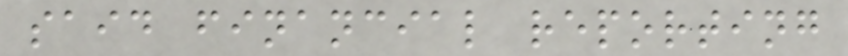said financial reporting
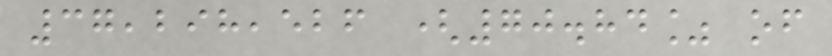37,298,526 (70.84% of
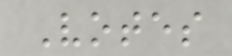Votes
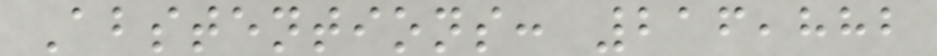Abstentions: 216,882
